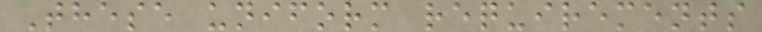These uniform requirements
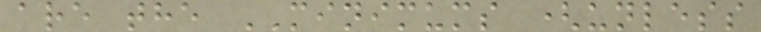are the MINIMUMS (unless
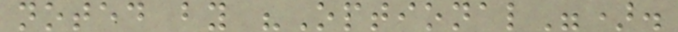noted by "Optional").
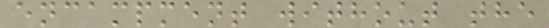encampment without the
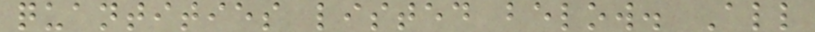quantities listed below. All
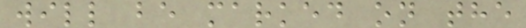will be marked on the
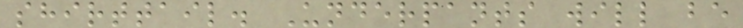shirttail. Underpants will be
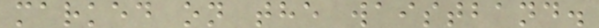marked on the waistband.
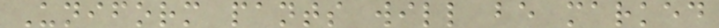Uniform pants will be marked
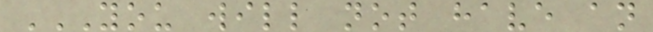YOU WILL NOT HAVE AN
